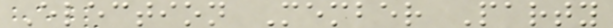Election Member Party
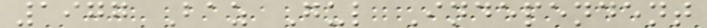1977 Baz Gul Independent
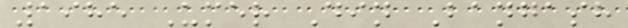1985 Umer Din Bangash
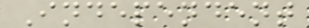Independent
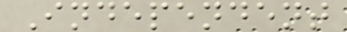Independent
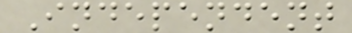Independent
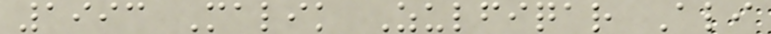1993 Malik Zulfiqar Ali
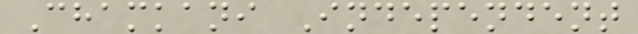Chamkani Independent
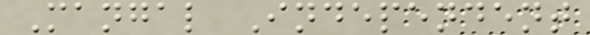Mangal Independent
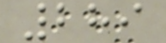289
